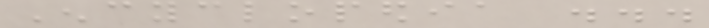Encyclopedia ...
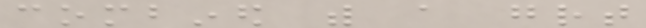combined with a great
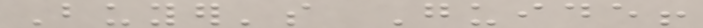Buyer's Guide!
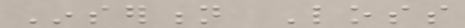Insertion Loss
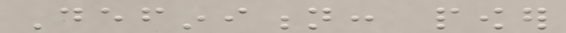Definition: power
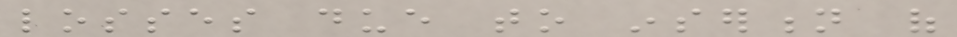losses due to insertion of
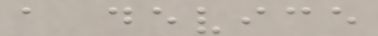a device
